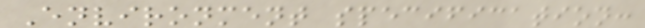Environment specification:
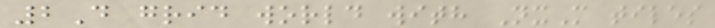2D grid world with NxM tiles
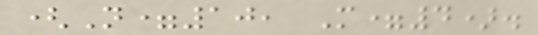(N=10, M=4).
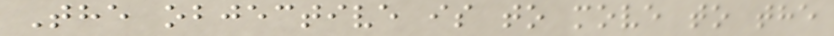The objective is to move to the
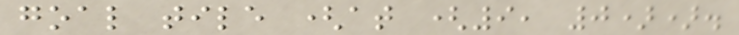goal tile (at (9, 0)).
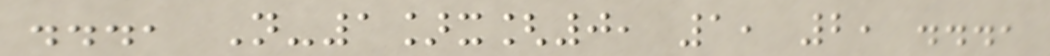..., N-1]x[0, 1, 2, ...,
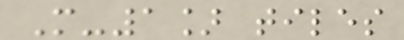M-1] tiles
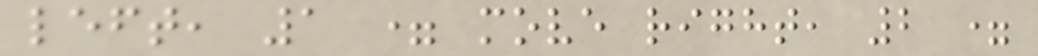left, 1 = move right, 2 =
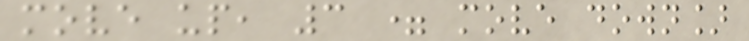move up, 3 = move down]
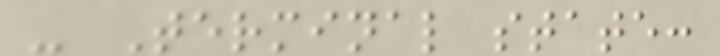- Terminal state:
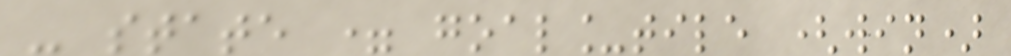- state = goal_tile (win)
